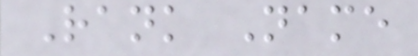Rank Name
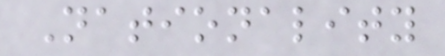Nationality
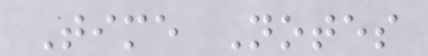Time Notes
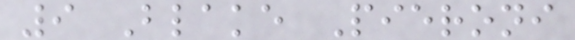9 Blake Pieroni
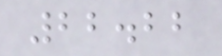22.22
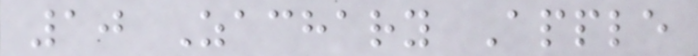10 Zachary Apple
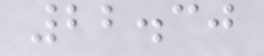22.30
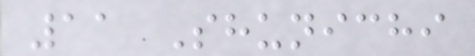11 Shunichi
